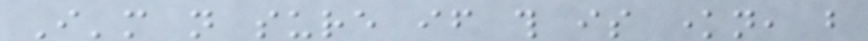I'm not sure if this is known, but
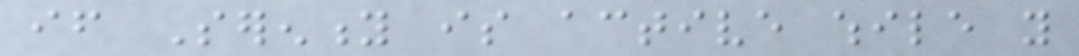if Serenity is active while you
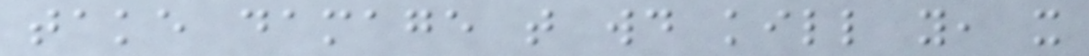take damage that would kill you, it
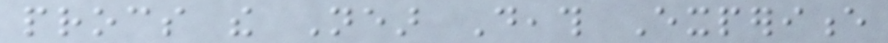procs the Near Death Experience
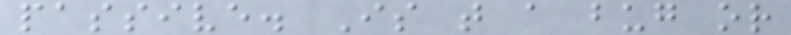passive. Is that a bug or
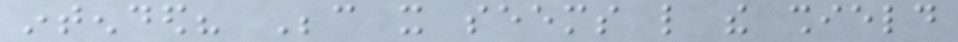intended? Because it seems like the shield
